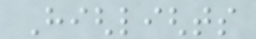Highlights
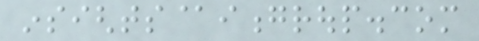insights@iongroup.com
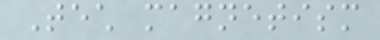Tech magnetism
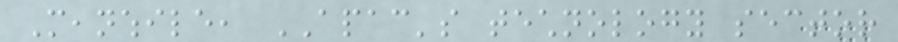Meanwhile, APAC's technology sector
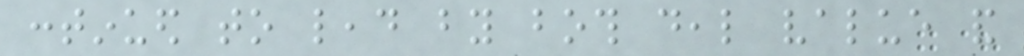continued to lead by both deal value and
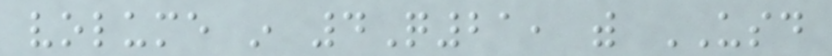volume in 4Q21, with USD
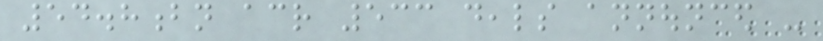54.8bn across 533 deals announced -
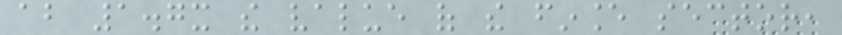about 1.7x the value of the finance sector,
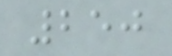250
